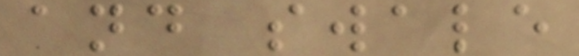and swale
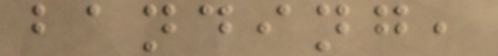banding,
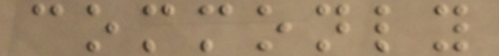commonly
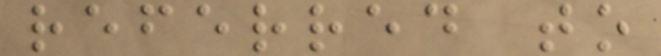referred to
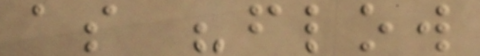as "flow
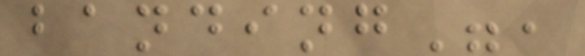banding",
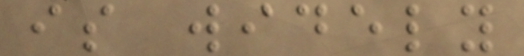is widely
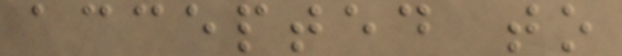accepted to
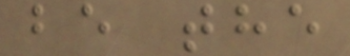be the
